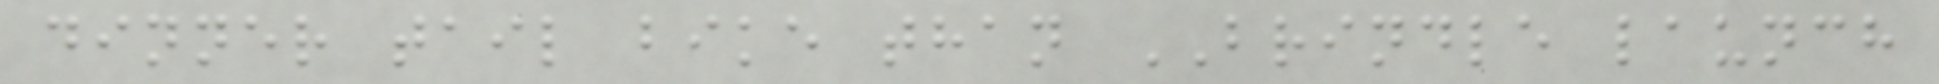dinner tail bike than BRINDLE launch
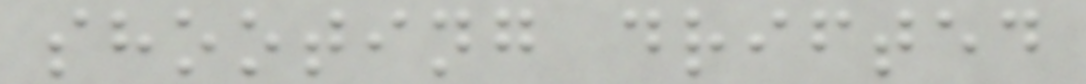shooting drifted
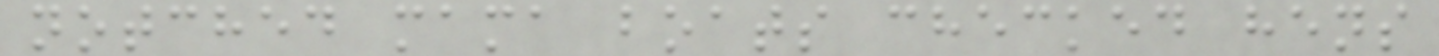notched mama boats checked hens
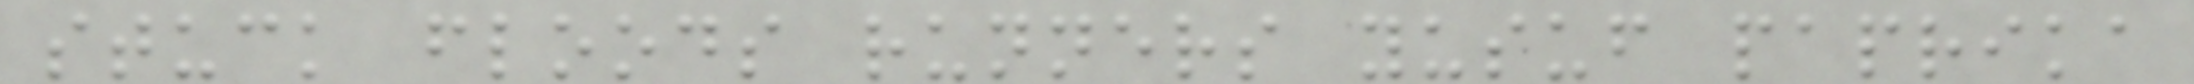stuck floods runners yusuf paprika
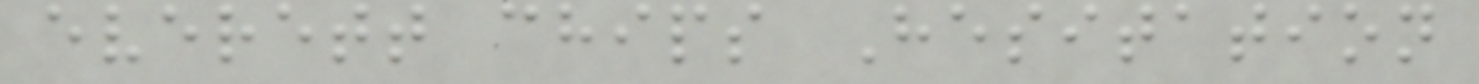everett chips Hesitation
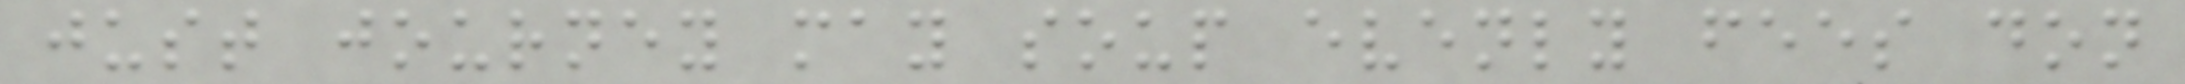just journey may soup evenly fees don
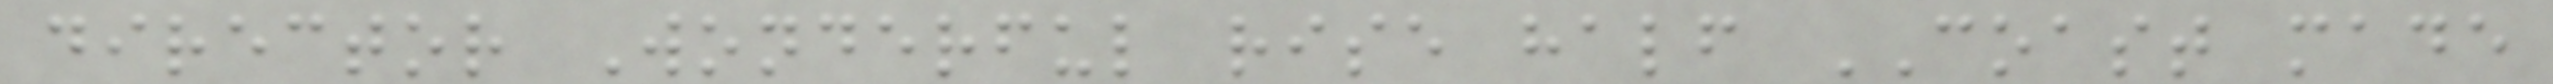director Wonderful rise half COAST made
